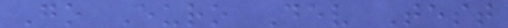Go Euro Dev Test
